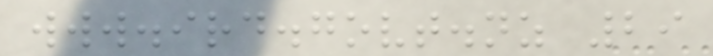www.ird.govt.nz 29
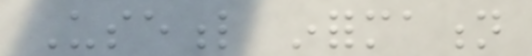Useful information
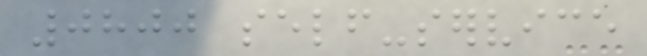0800 self-service
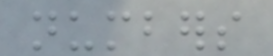numbers
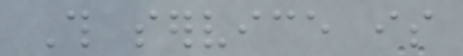This service is
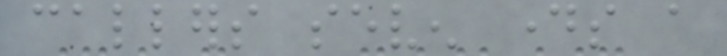callers seven days a
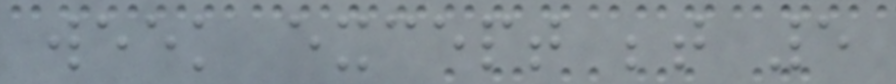week except between 5
